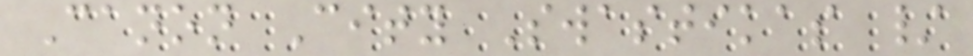Canon City Swastikas /
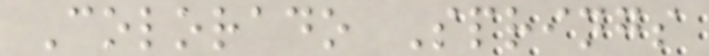Colorado Springs
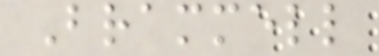Brammell
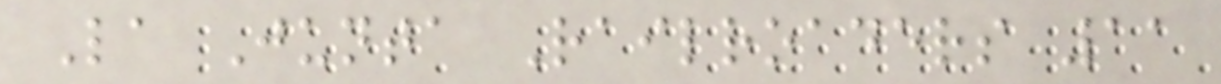La Junta Railroaders 11
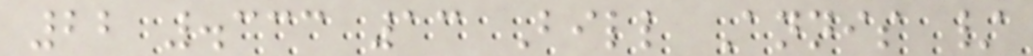22 .333 13 Bill Annis /
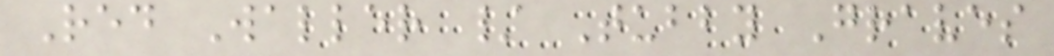Red Waller / Tubby Graves
